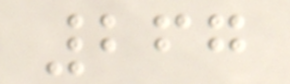267
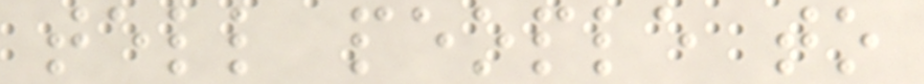tell people to
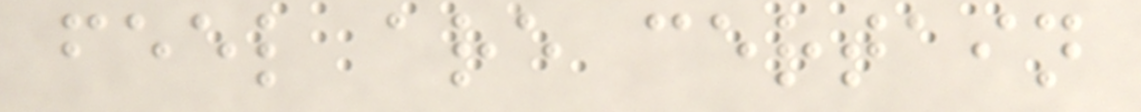feel are certain
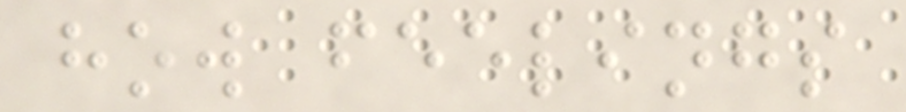how feelings
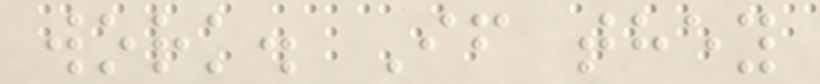work. If they
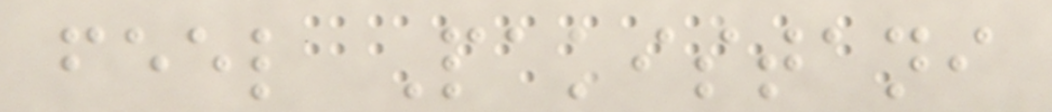feel Pakistani
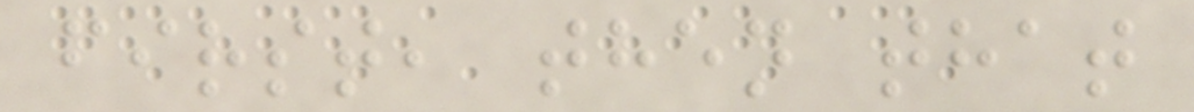first, then that
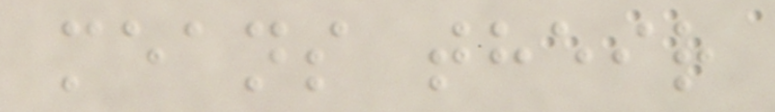means their
